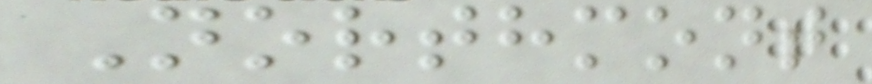Northmont
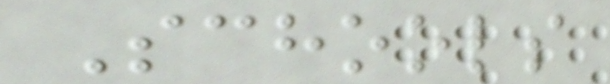Schools
